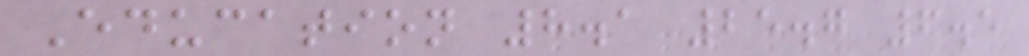Education 8.1 25.7 6.5
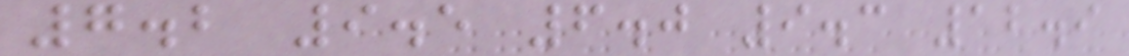7.2 9.5 6.0 9.3 12.9
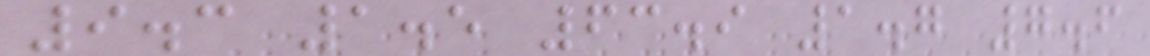9.3 1.5 63.9 1.7 7.6
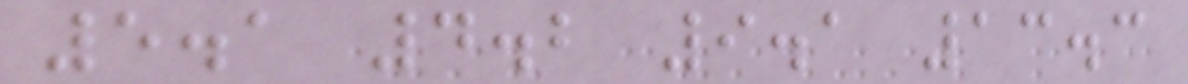5.1 4.2 9.1 13.3
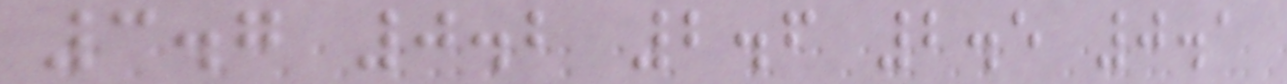3.7 0.2 2.6 2.5 0.1
